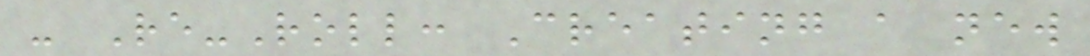- Re-Roll: Creating a new
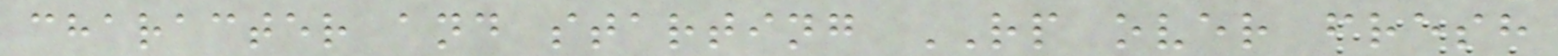character and starting RP over fresh
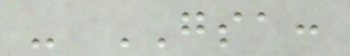- GSA:
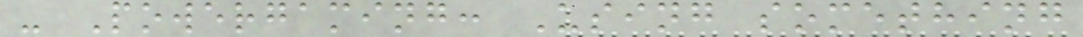- Powergaming: Using something
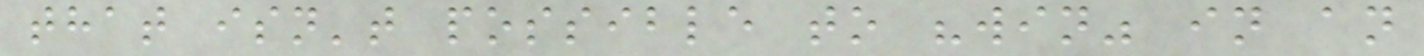that isn't possible to "win" in an
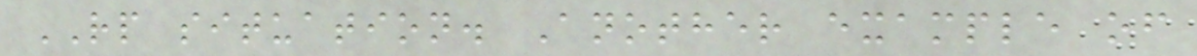RP situation. Another example of
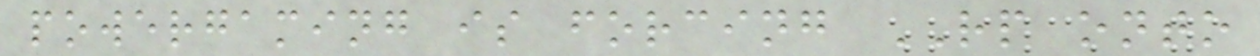powergaming is forcing RP onto
